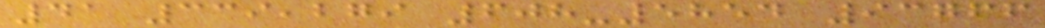41 339,279 608-5854 93766
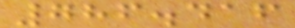786.416
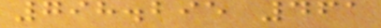798.295 461
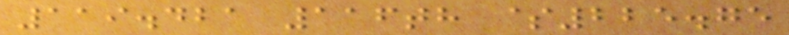119.421 116th $225.75
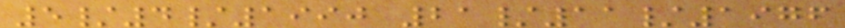5/4/1990 21/11/1976
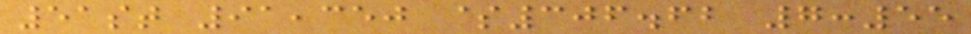51st 91,350 $306.62 7:55
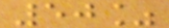50%
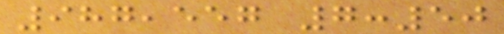987,557 7:50
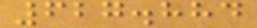627.884
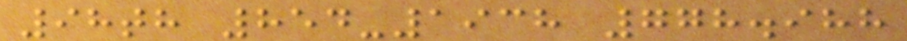98th 854-1938 778.988
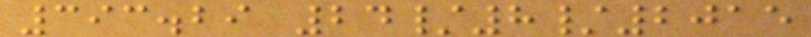393.29 24/8/2015
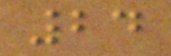24
